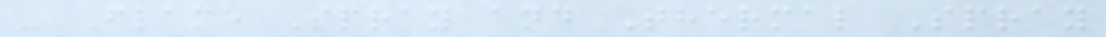- Flame Spray and Thermal Spray
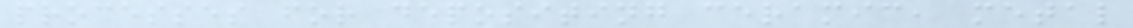processes for depositing ceramic, metal
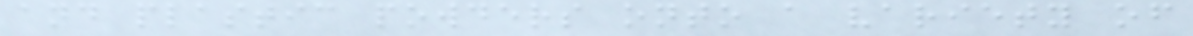and plastic powders onto a variety of
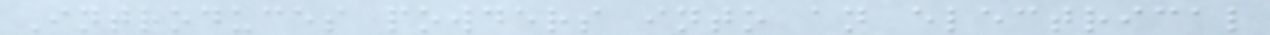Introduces powders into an electrical
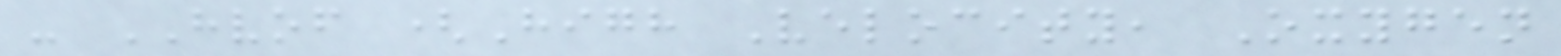- HVOF (High Velocity, Oxygen
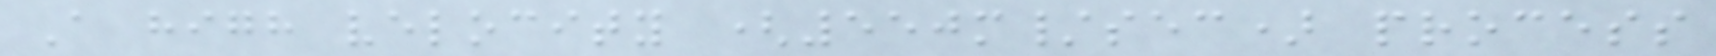A high velocity (550m/sec) process
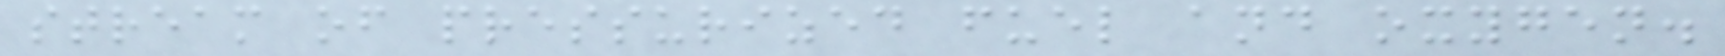stream of pressurized fuel and oxygen.
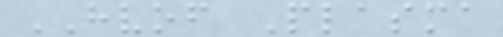HVOF Plasma
